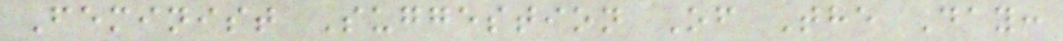Feminist Suggestion Of The Day:
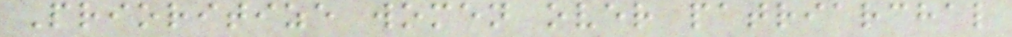Prioritize women over patriarchal
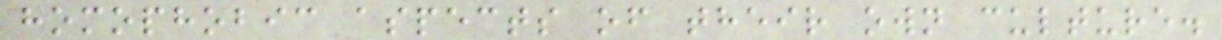homophobic aspects of their own culture.
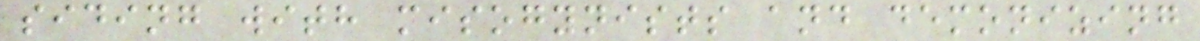siding with misogynists and demonizing
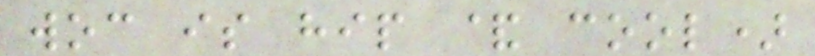woc is hip & cool)
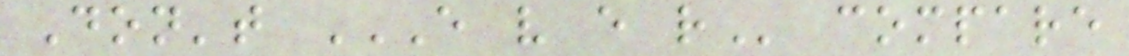Don't E V E R compare
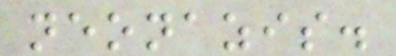neonazis.
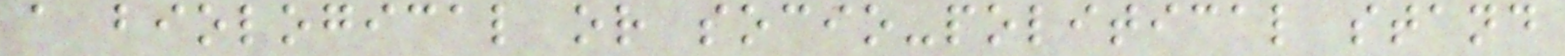a biological or socio-political stand
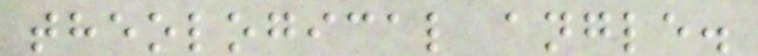theological angle.
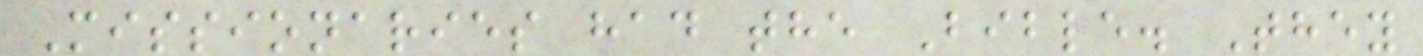Missionaries had the Bible. They
